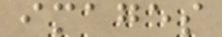images
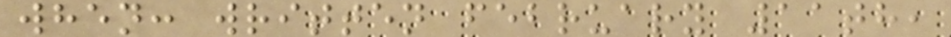when: written february 11th,
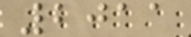2011
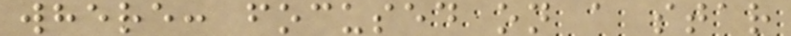where: focused on a star
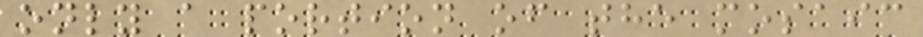only a portion of the mosaic
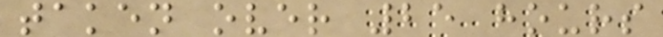taken over 25 hours
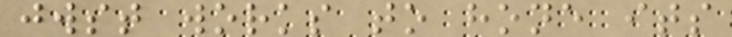jwst works to hone its
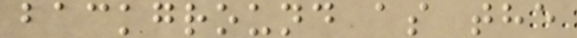background as the
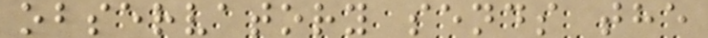observatory sends the
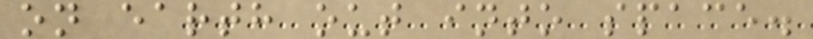on earth out into space.
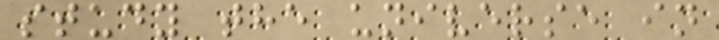study the universe in
